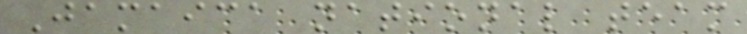Jamaica national team
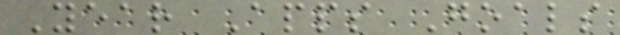Year Apps Goals
